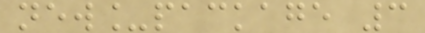new_package 3
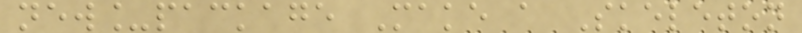new_package Make a Skeleton
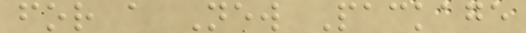for a New Package
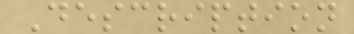Description
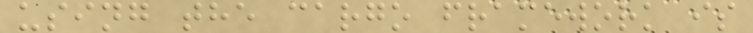using the cargo framework is
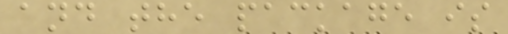and the package is
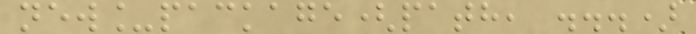new_package(path, ...)
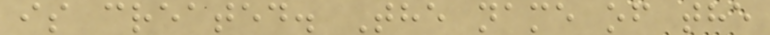is created. The name of the
